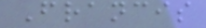Francis
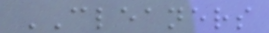CLEANERS
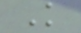K
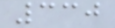330
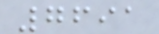7691
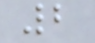2
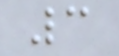3
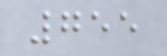755
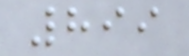899
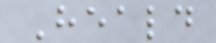Heald
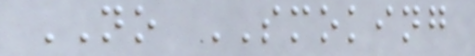NO SMOKING
